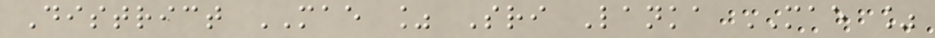District MAE % Sri Lanka MAE %
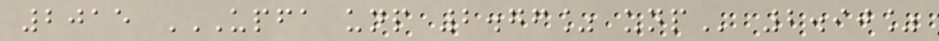2015 UPFA UNP 2.76% UNP 2.90%
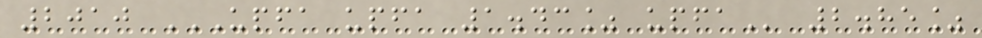2010 UPFA UPFA 1.43% UPFA 2.85%
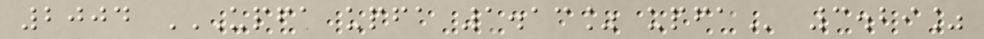2004 UPFA UPFA 1.13% UPFA 3.29%
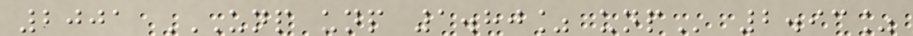2001 UNP UNP 1.80% UNP 2.93%
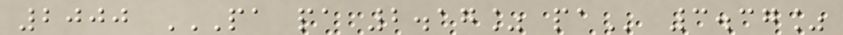2000 PA PA 2.17% PA 3.37%
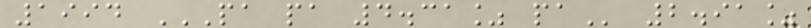1994 PA PA 4.31% PA 2.91%
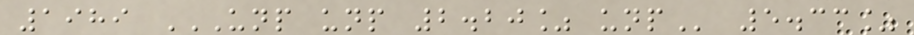1989 UNP UNP 2.20% UNP 5.33%
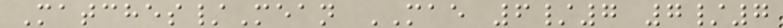Matches/Mean MAE 6/7 7/7
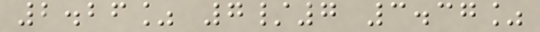2.26% 7/7 3.37%
